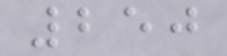250
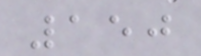150
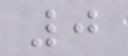0
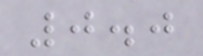0.0
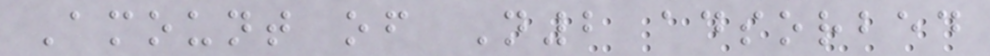Amount of N2 adsorbed
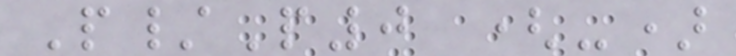P/P0 (-)
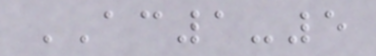AC1-5
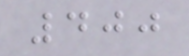400
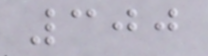300
